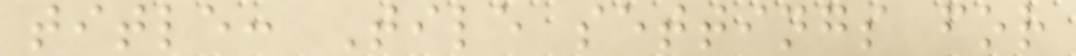title: Tile settings for
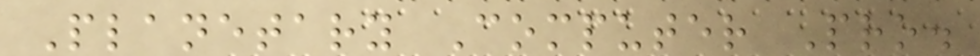Planetary Computer Pro.
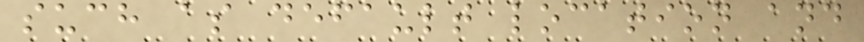such as default location and
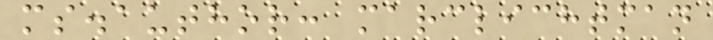ms.author: marclichtman
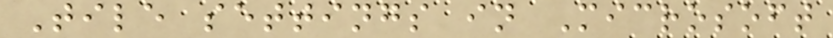Tile settings in Microsoft
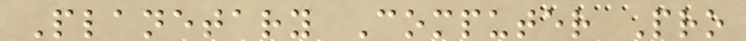Planetary Computer Pro
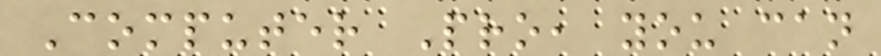Computer Pro, you can
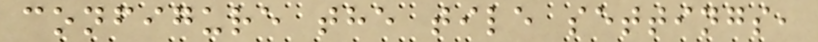configure the tile settings,
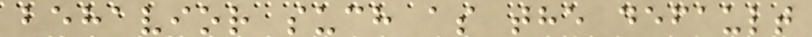behavior such as the default
